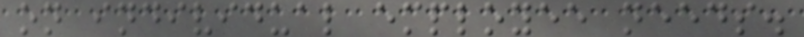on individual employee needs.
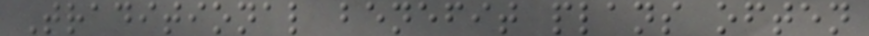Traditional benefit plans often
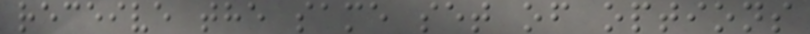receive the same set of options
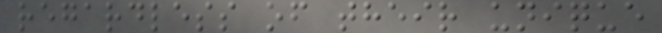regardless of their unique
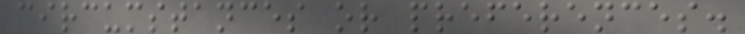circumstances or preferences.
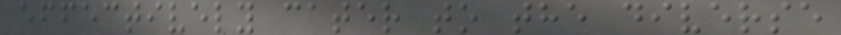effectively cater to the diverse
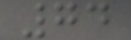74
